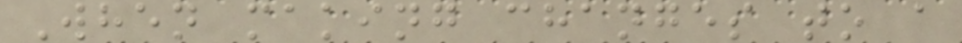When making changes to a
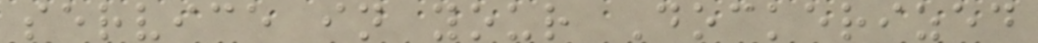service in your Dockerized
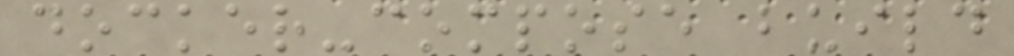docker-compose build
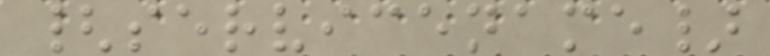{servicename}
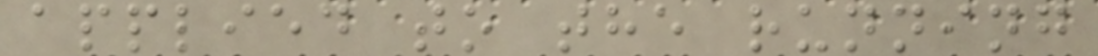applied to the running
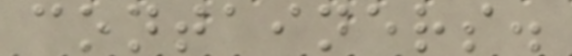containers.
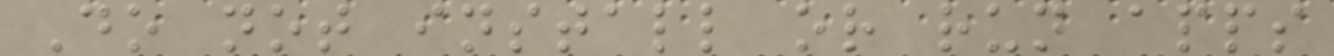Do not install or run apps
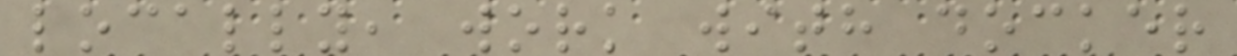locally, work with docker
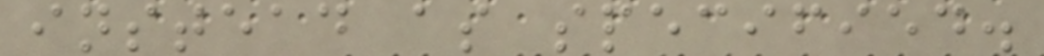instead as specified.
